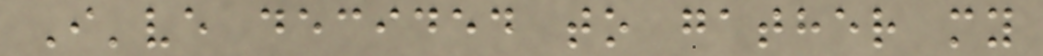I've decided to gather my
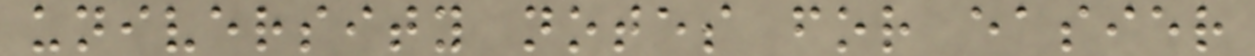university notes for easier
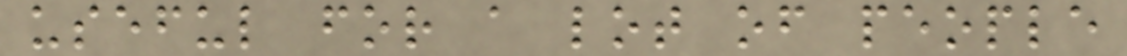useful for a lot of people
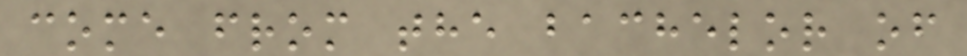come from the bachelor of
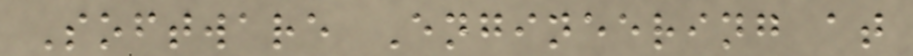Software Engineering at
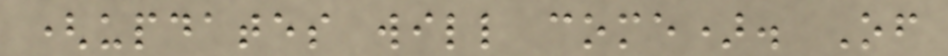(updates will come). Of
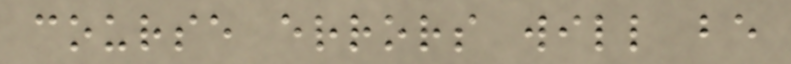course errors will be
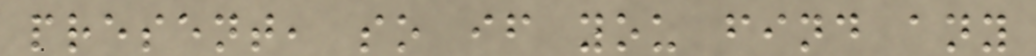present, so if you find any
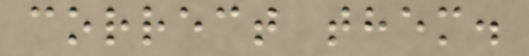correct them.
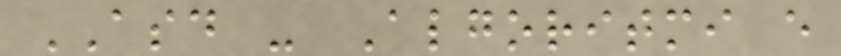ASD - Algoritmi e
